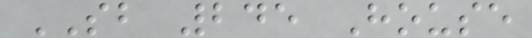SB 245 House
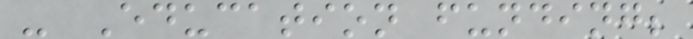- Education funding;
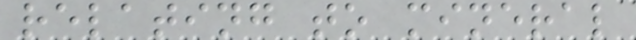relating to mineral
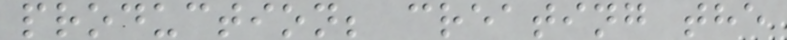production; creating the
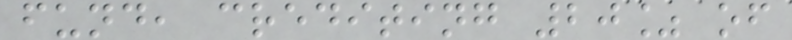fund, crediting 20% of
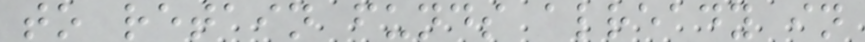to retain funds already in
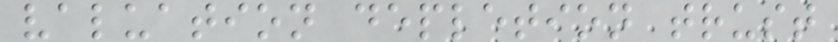valuation depletion trust
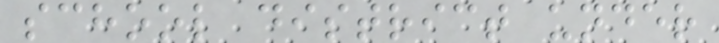school district under
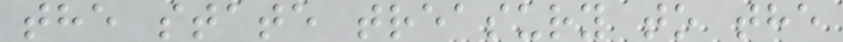the state treasury to the
